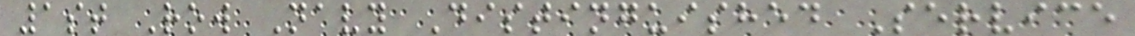1st Row Navy Distinguished Service
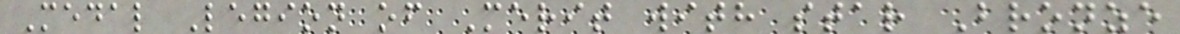Medal Legion of Merit with star Bronze
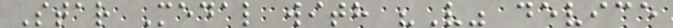Star Medal with "V" device
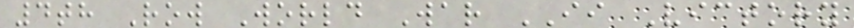4th Row World War II Victory
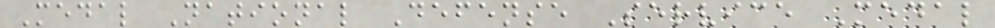Medal National Defense Service Medal
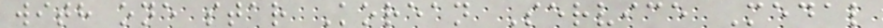with one star Korean Service Medal
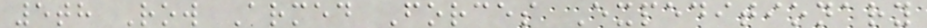5th Row Armed Forces Expeditionary
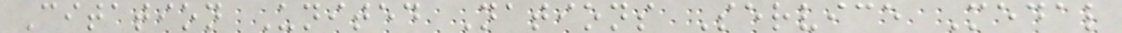Citation United Nations Service Medal
